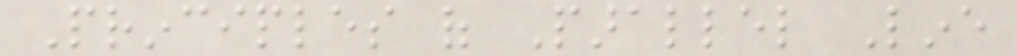Principles of Parallel Line
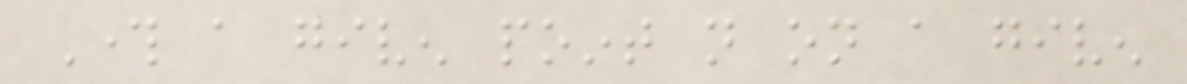Through a given point not on a given
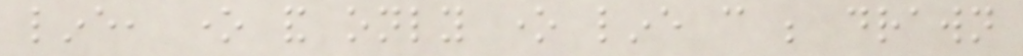line, one and only one line can be drawn
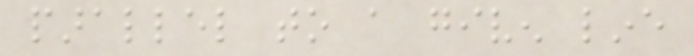parallel to a given line
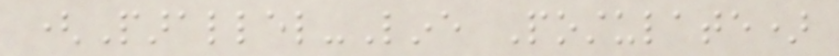(Parallel-Line Postulate)
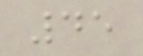45
